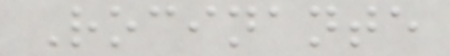Rocinante
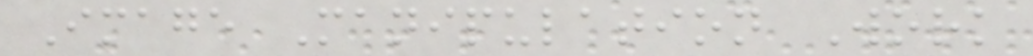Image Manipulation Work
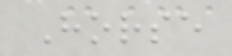Horse
